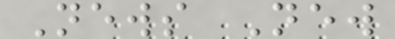News New
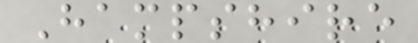Hampshire
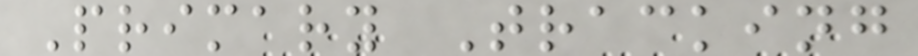Primary Tracking
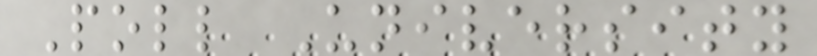Poll University
